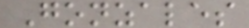Gonzales
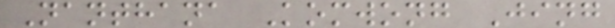Nanthana Komwong Jing
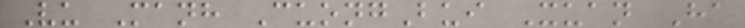Vu Manh CuongBui Xuan Ha
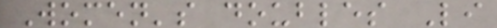Women's doubles Li
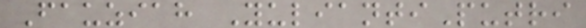Fauziah YuliantiPutri
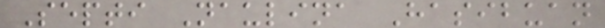Septi Naulina Hasibuan
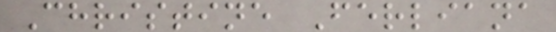Christine Ferliana
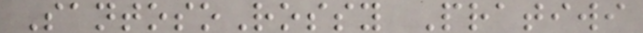SantosoRossy Pratiwi
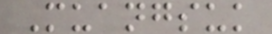Muangsuk
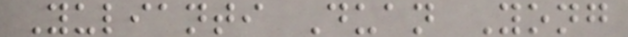Yulianti Duan Yong
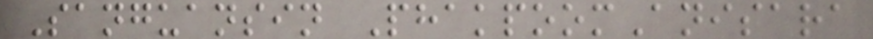Sanguansin PhakpoomAnisara
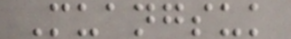Muangsuk
